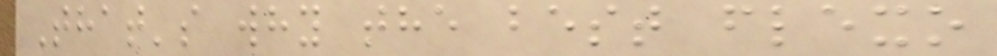That's why the best flexo
